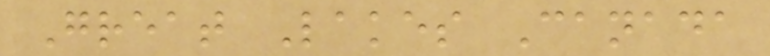Great Lakes Canada
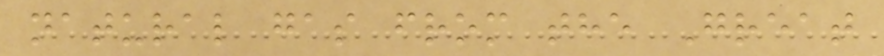natural gas from the Great
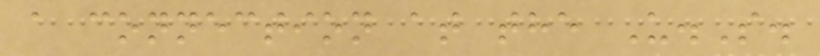a connection at the U.S.
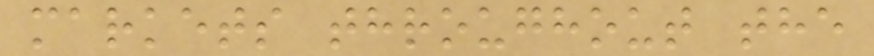markets throughout the
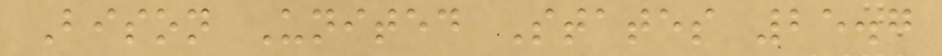Bison United States 25.7
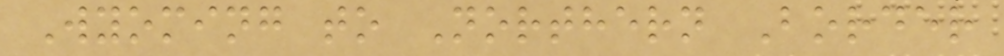Wyoming to Northern Border
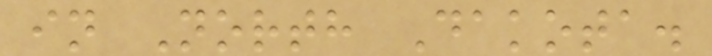in North Dakota.
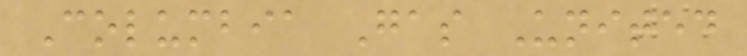Columbia Gas United
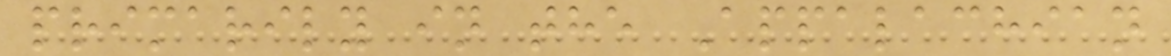primarily in the Appalachian
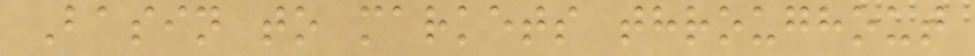Basin to markets throughout
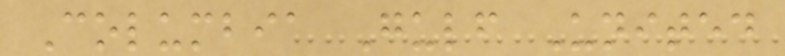Columbia Gulf United
